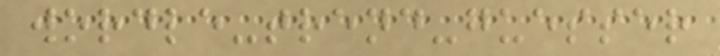wordle-trend-guesser
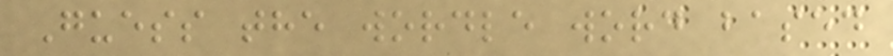Guess the wordle word based
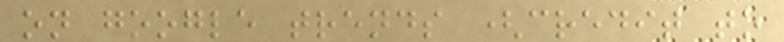on google trends (credit to
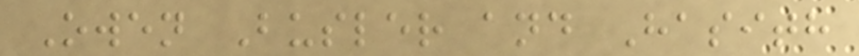Owen Busler and Hasith
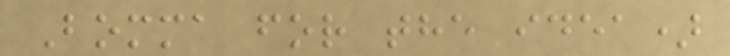Bomma for the idea)
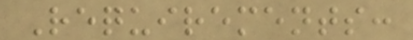Requirements:
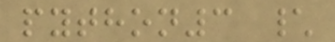python3 \
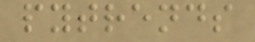pytrends
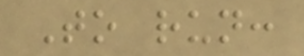To run:
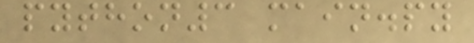python3 main.py
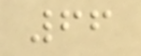66
